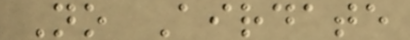No Airdate
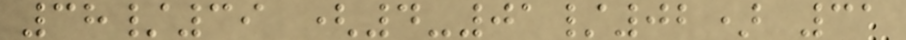38/39 (4-01/02) 31
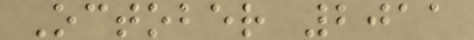October 2011
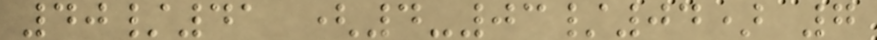40/41 (4-03/04) 7
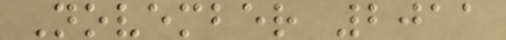November 2011
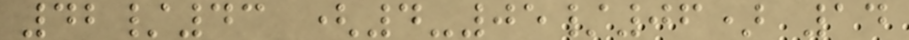42/43 (4-05/06) 14
